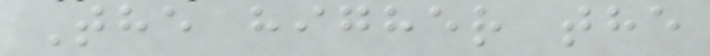The higher the
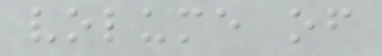volume of
